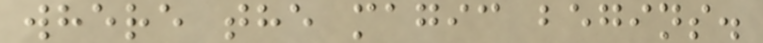where the magic begins.
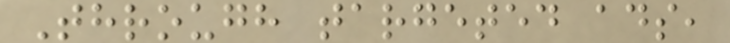Through targeted ads,
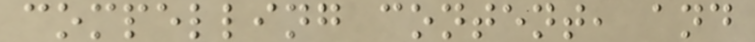compelling content, and
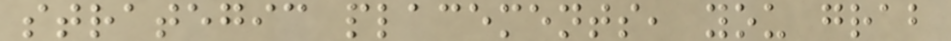strategic placements, you grab
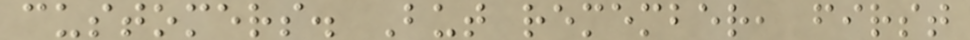customers. But remember, first
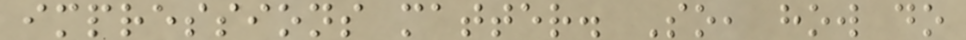impressions matter. So, how do
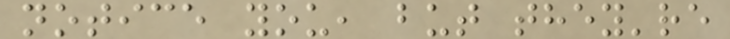notice you, but they're
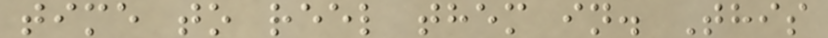time to reel them in. This
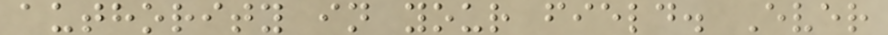authority in your field. Ever
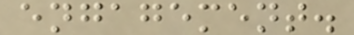engagement.
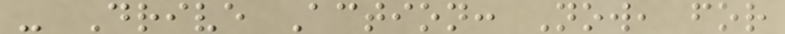- Drive Action: Now, for
